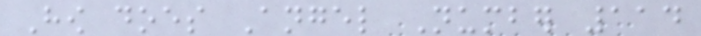How does Angel Number 114
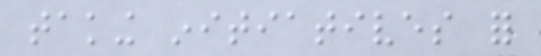taking initiatives for
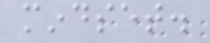mindset.
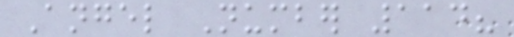Angel Number 114?
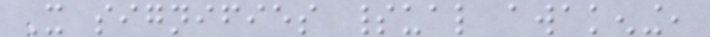It signifies spiritual awakening,
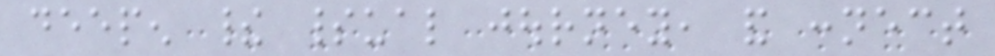deepen their spiritual journey, and connect
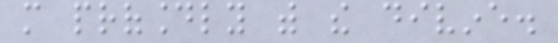more profoundly with the divine.
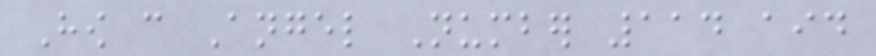How can Angel Number 114 aid
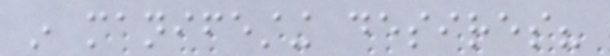in manifesting desires?
